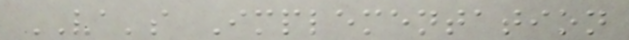VA's Implementation
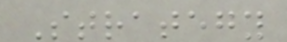Strategy
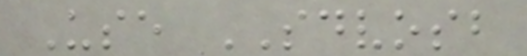Use SDVOSB
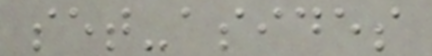set-asides
